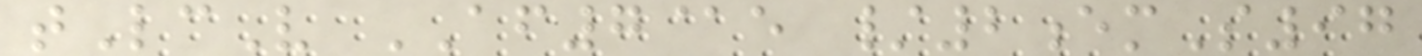tLcV AF7@e /2emS97
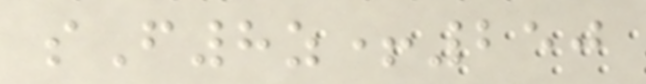sF8z+250
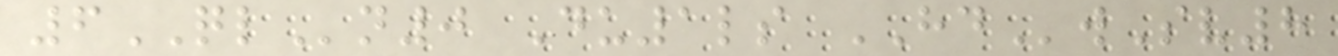6QLn0 Du1ls HDwSv8
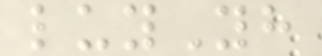luyYh
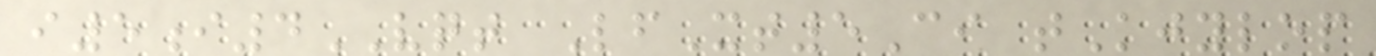i5i4VQT LfXt5Ci tKjylop
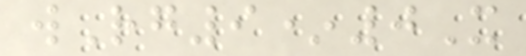wRg9*0X
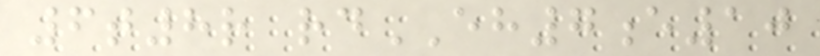6t8r rdEH7e10
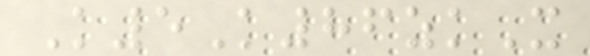K5K86zkX
